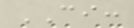CI:
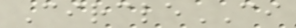CircleCI
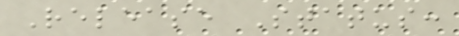Release Status:
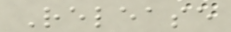Release
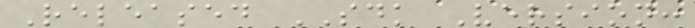Released SDK Version:
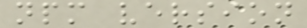npm version
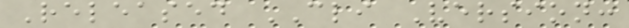Released CLI Version:
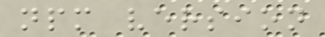npm version
